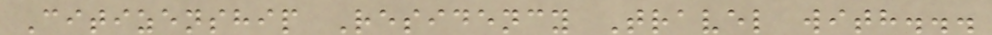Citizenship Residency Travel with...
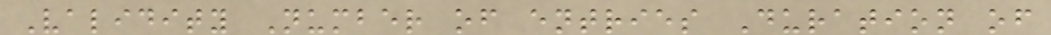Validity Number of entries Duration of
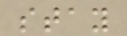stay
